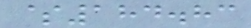$184.83
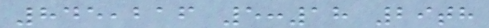845,216 5:18 29th
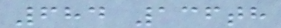684 136th
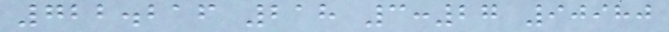722.216 218 3:27 90980
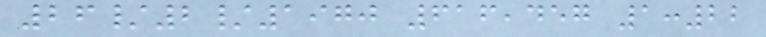26/2/1970 616,457 1:22
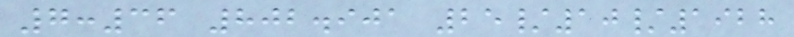7:36 802.901 25/10/1928
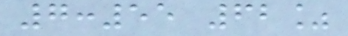7:55 62%
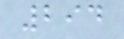294
